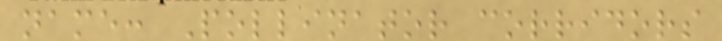name: Pollinator corridors
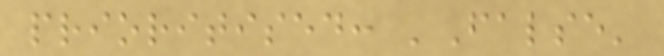prioritised: 'False'
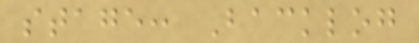stage: Backlog
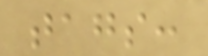tags:
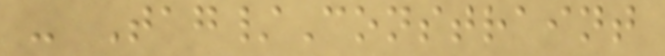- Tag/Constraint
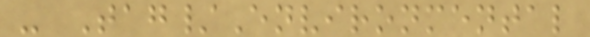- Tag/Environmental
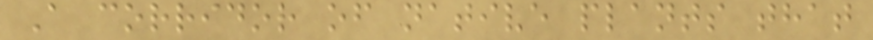A corridor of native plants that
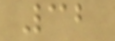32
